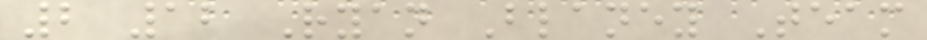2 12 Ryan Blaney Team
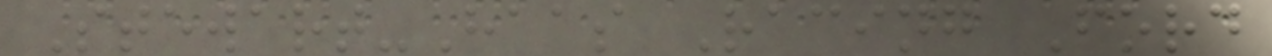Stewart-Haas Racing Ford
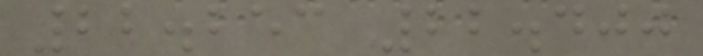22.253 22.400
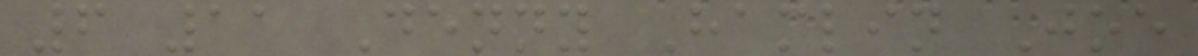6 11 Denny Hamlin Joe
